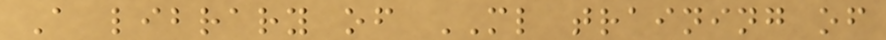A library of ML training of
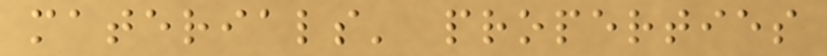materials' properties
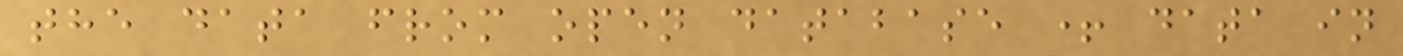the data from open database + data in
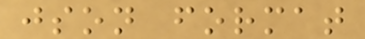json format
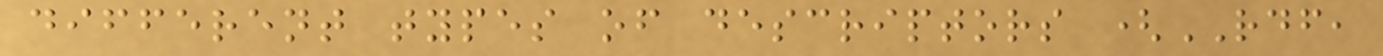different types of descriptors (RDF,
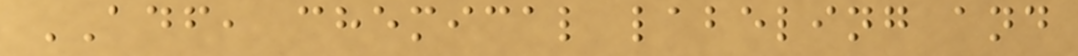ADF, chemical labeling and
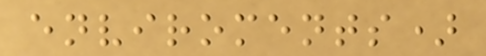enviroments)
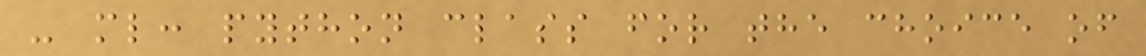- ml: python class for the choice of
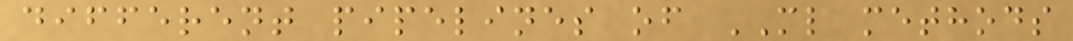different pipelines of ML methods
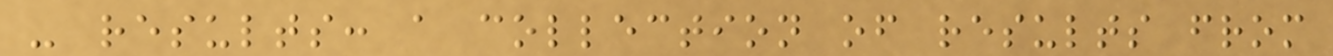- results: a collection of results from
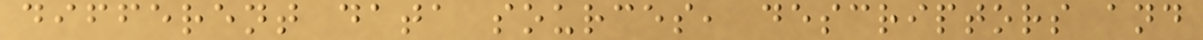different data sources, descriptors and
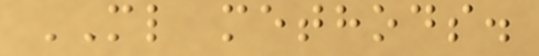ML methods.
